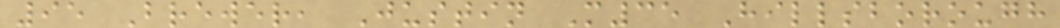95 Brewer, Justin M35 Hillsborough
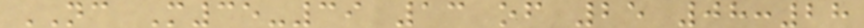NC M35-39 13 of 25 08:28
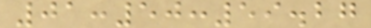01:50:59.27
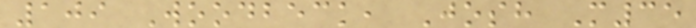109 Woodbeck, Josh M35
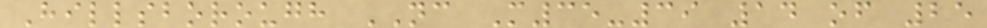Hillsborough NC M35-39 14 of 25
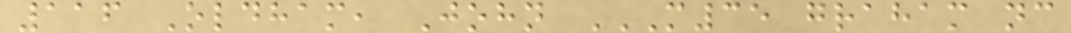116 Oldham, John M35 GRAHAM NC
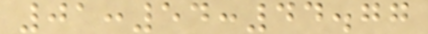01:54:44.77
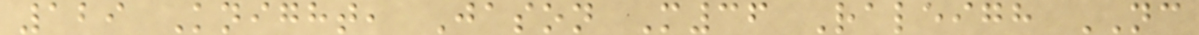129 Knight, Jason M36 Raleigh NC
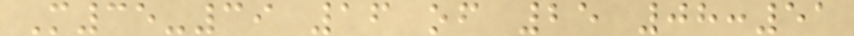M35-39 16 of 25 08:51
